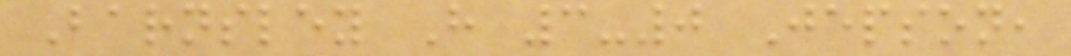Barnsley H 3-0 Jepson,
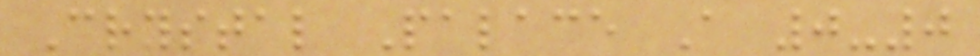Crystal Palace A 0-0
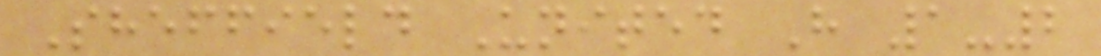Sheffield United H 1-2
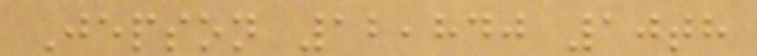Jepson 12,840 10th
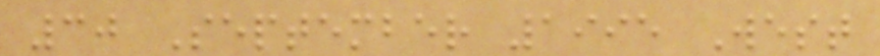30 September 1995 West
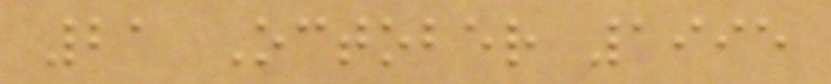21 October 1995
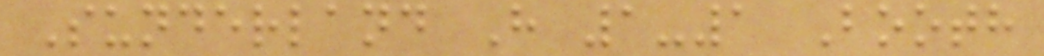Sunderland H 1-1 Booth
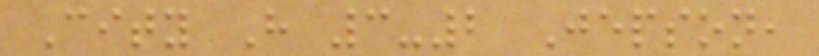City H 3-2 Jepson,
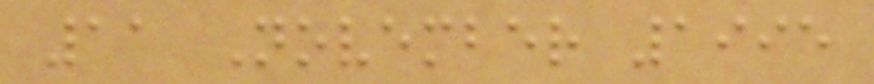11 November 1995
